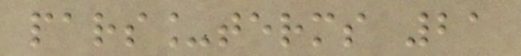pars_terms 21
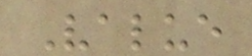Value
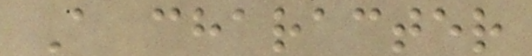A character
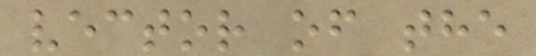vector of the
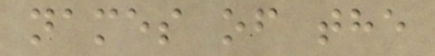names of the
